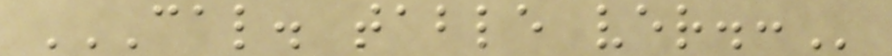CAL. TABLE VER.:
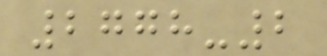2778-2
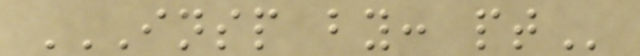INSP BY: PT
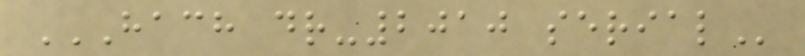HACH DR-2010 SERIAL
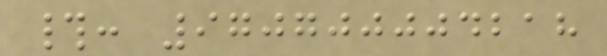#: 970700004218
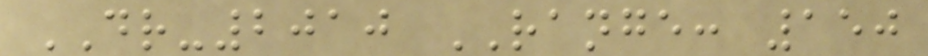DR-2010 RANGE: 150
